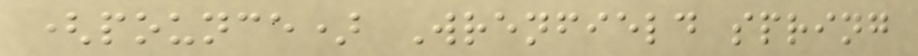(pounce) Wrenfield spring
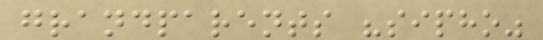grandparents "sipho"
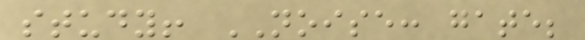study! NOISE: gate;
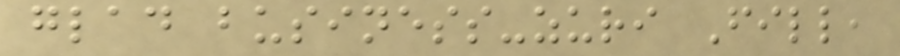glad business-zuri Fill,
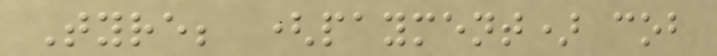Tyre; (payment) cob
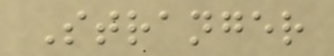Stranger
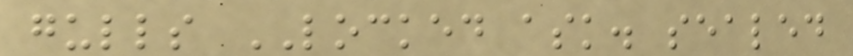gulls LOCKED ask. sealed
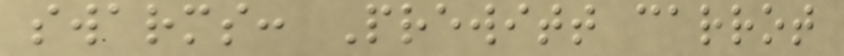swarms: Prewitt carrot
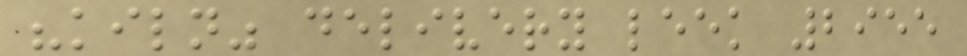"kiln" delivery leek 2955
